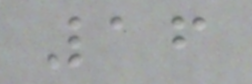16
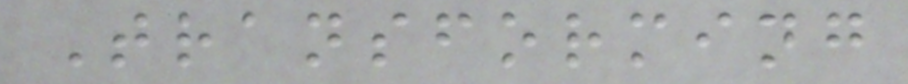Transforming
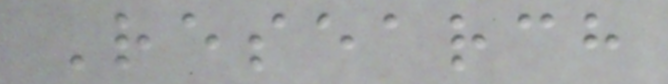Research
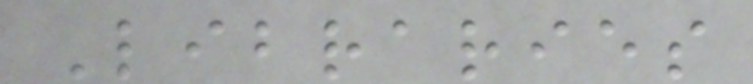Libraries
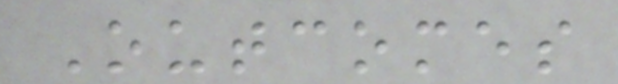Outcomes
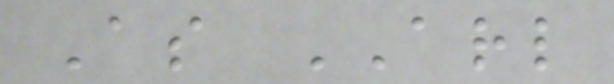As ARL
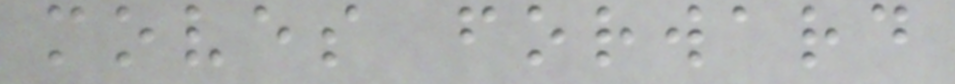moves forward
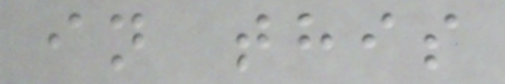in this
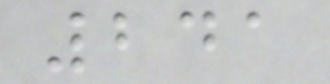241
